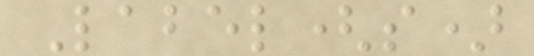Label(s)
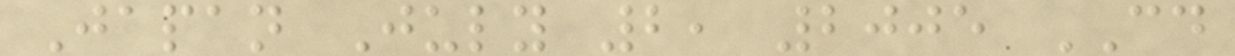Japan July 2, 2005 CD
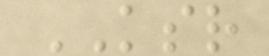KSR
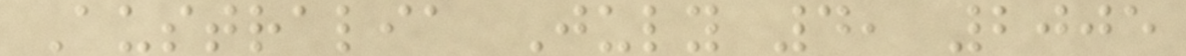Australia July 4, 2005
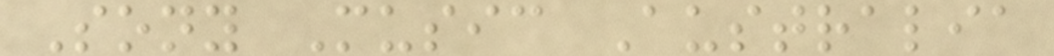Sony Music Australia
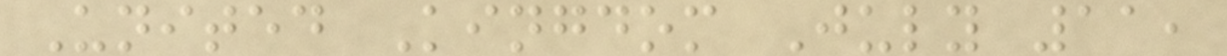United Kingdom July 11,
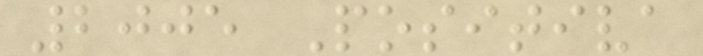2005 Positiva
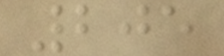205
